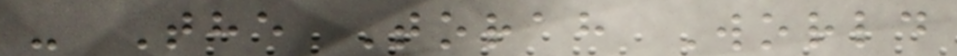- The Torah World
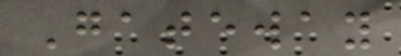Gateway
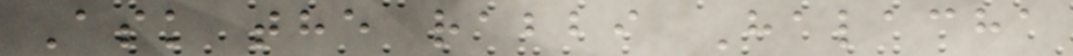Ask the rabbi Halacha
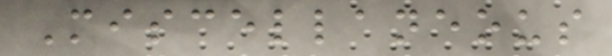Miscellaneous
